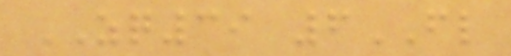ZQ39 6FL
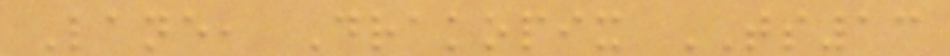Lane, Drakopix TS13
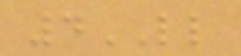4LL
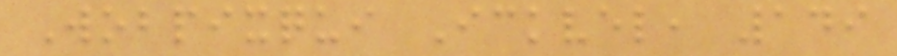Wobpixqui Ickvel, 149
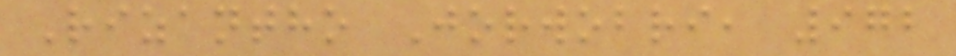Rizantho Jorwobri, 972
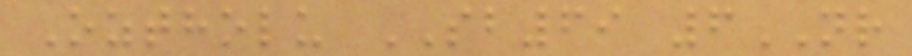Oztholu SB69 6NR
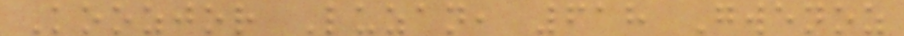Koozjor Luzan, 618 Gwenoz
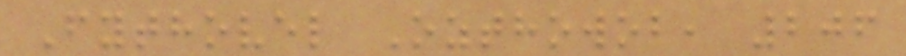Fythovel Ozthowob, 206
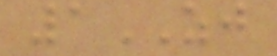1ZJ
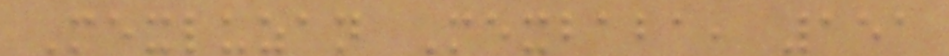Mexluzan Mexbaba, 151
